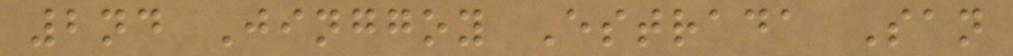2nd Jinggoy Estrada San
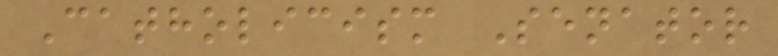Catholicism Senator
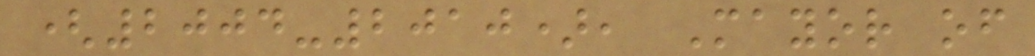(2004-2010), Mayor of
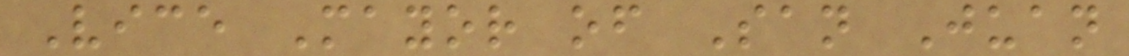Vice Mayor of San Juan
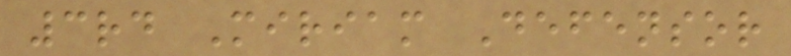3rd Miriam Defensor
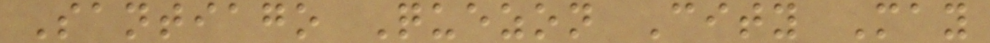Santiago Quezon City May
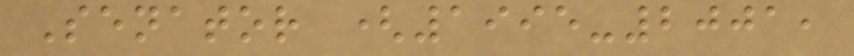Senator (1995-2001,
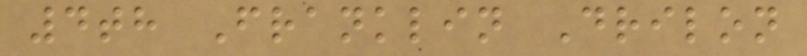4th Franklin Drilon
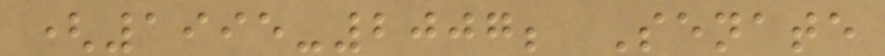(1995-2007; Senate
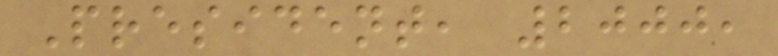President, 2000,
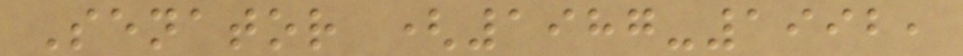Senator (1987-1992,
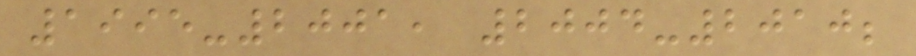1995-2001, 2004-2010;
